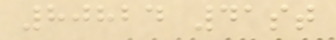80824 41st
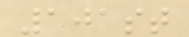101st
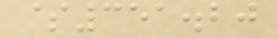$351.20
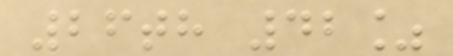26th 42%
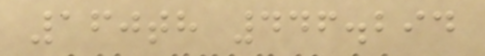160th 446.294
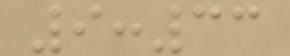9:33
